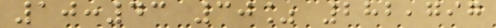10:43 30% 282,797
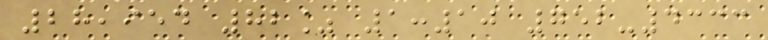28,954 82% 1:10 752-4333
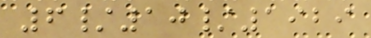6/10/1929
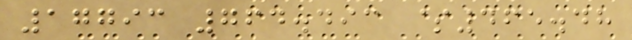17793 764.493 $465.48
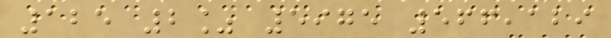125 2% 5975 566,129
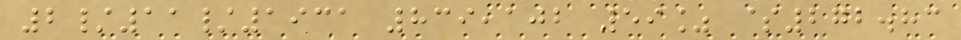2/11/1931 839,102 59% $272.83
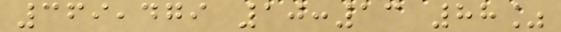369,479 10:13 88%
